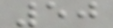50
